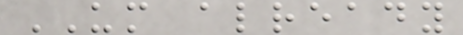UM already
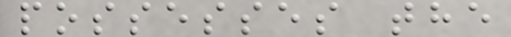possesses the
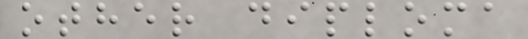other diploma
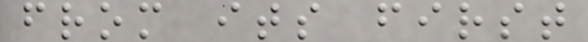from its first
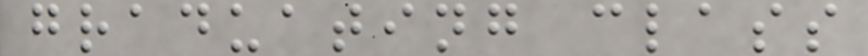graduating class
